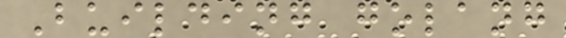Building golang
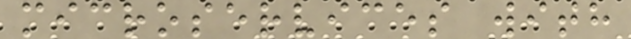microservices with
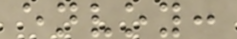envoy:
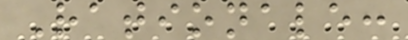Rationale:
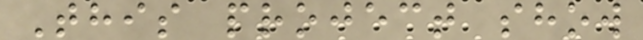This project show
